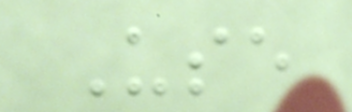Use
